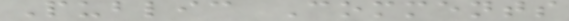Public Comments
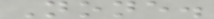None.
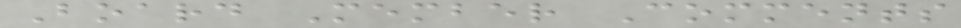Board Member Comments
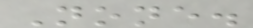None.
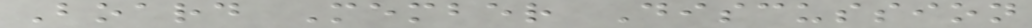Board Member Discussion
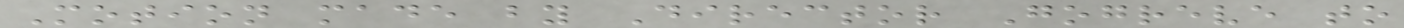Motion made by Director Gogreve to
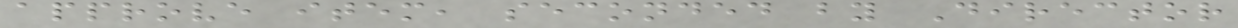approve item, seconded by Director
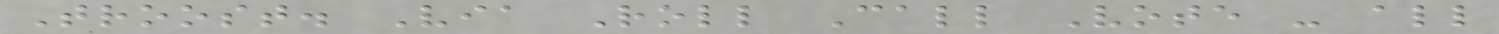Troost. Via Roll Call Vote - all
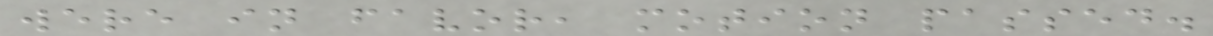were in favor, motion passed.
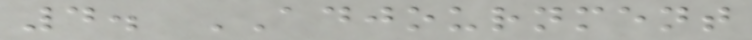4. ADJOURNMENT
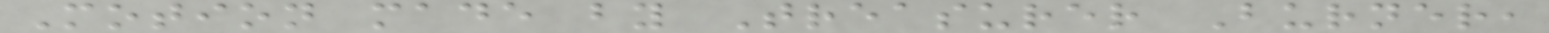Motion made by Treasurer Burner,
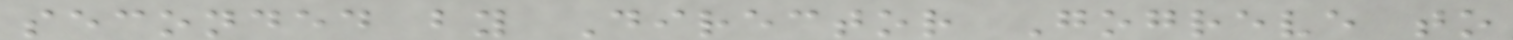seconded by Director Gogreve to
